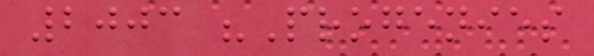2003 "Progenies
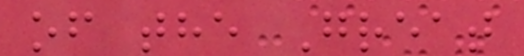of the Great
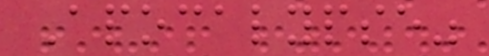Apocalypse"
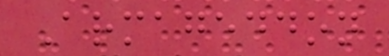Armageddon
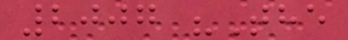2007 "The
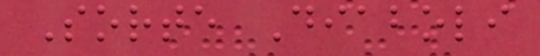Sorte Diaboli
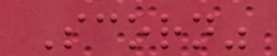Scorn"
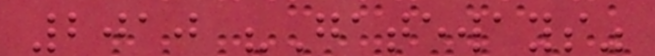2010 "Gateways"
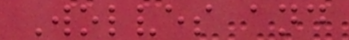Wolves and
